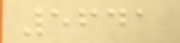5641
